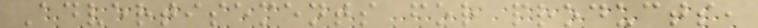Advertisements for products,
